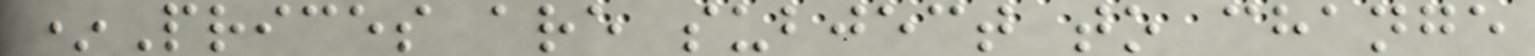*Prices are subject to change
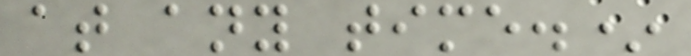at any time.*
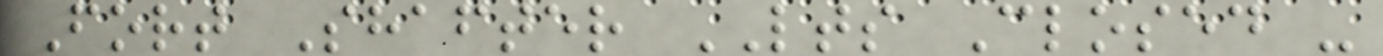Fort Shafter LTS Closed -
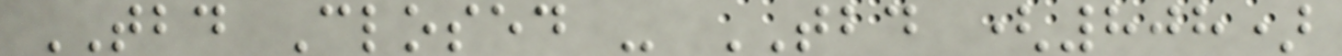TBD Closed - TBD (808)
